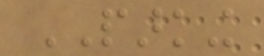PARKING
